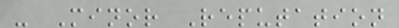- Minor Reputation
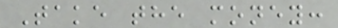Take the money:
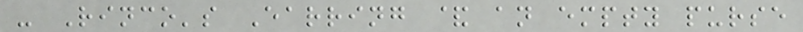- Rinco's Earring & an empty purse
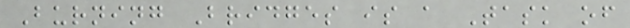Burning Bridges is a Task of
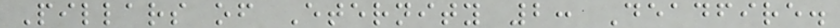Pillars of Eternity 2: Deadfire.
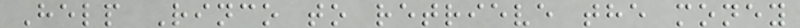Help Rinco to retrieve the money
